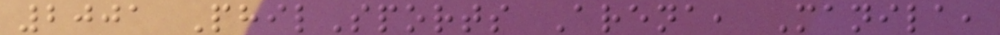2001 PhilSports Arena, Manila,
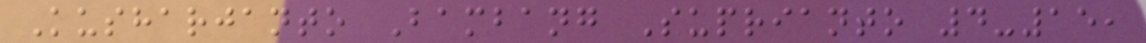Kusharjanto Bambang Suprianto 4-15,
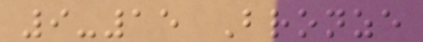9-15 Bronze
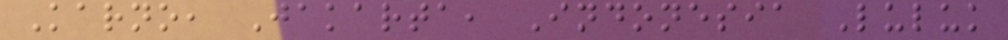Karno, Jakarta, Indonesia Luluk
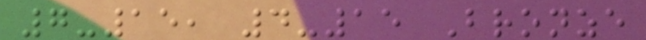7-15, 4-15 Bronze
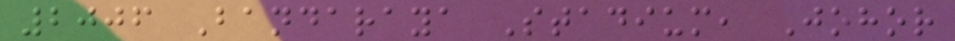2006 Bandaraya Stadium, Johor
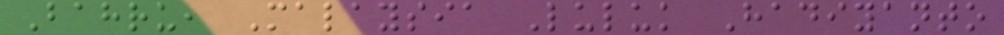Bahru, Malaysia Luluk Hadiyanto
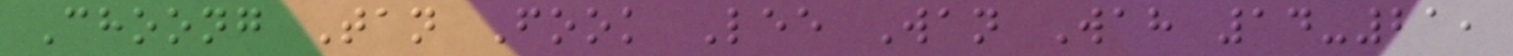Choong Tan Fook Lee Wan Wah 14-21,
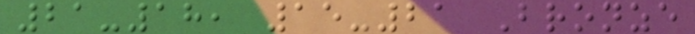21-18, 15-21 Bronze
